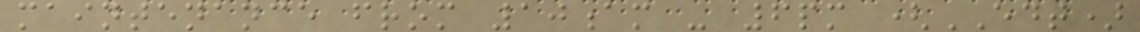maintenance from 10am - 6pm (EDT)
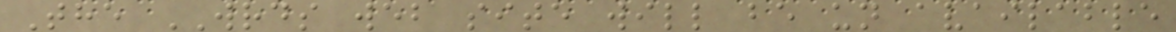The WRDS web site will be un available
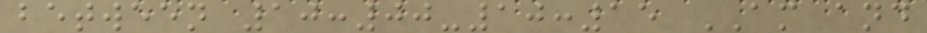between 10:00-10:15 AM and
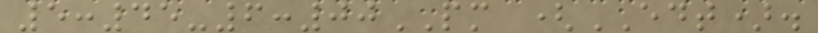5:45-6:00PM (EDT).
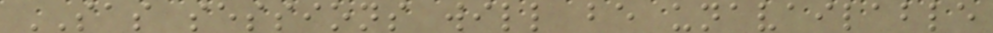SAS sessions will be unavailable
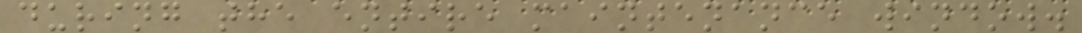during the entire maintenance window.
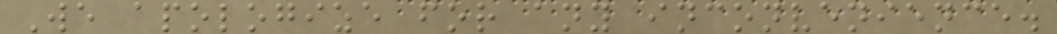We apologize for any inconvenience.
